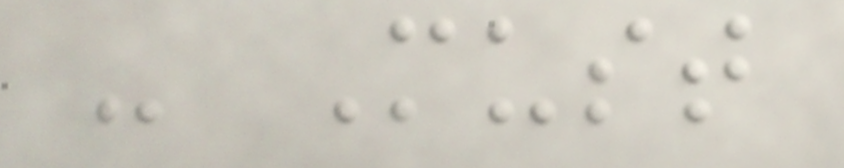- Must
